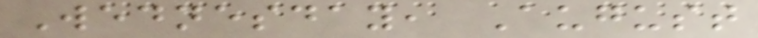Wednesday, August
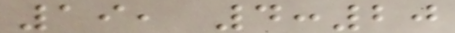19, 4:20
